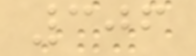306
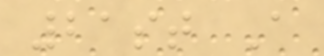21st A
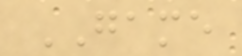GAME
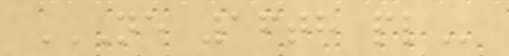NE 16TH PL
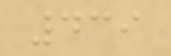439
